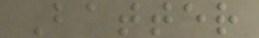Batter
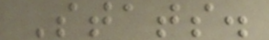Stats.
